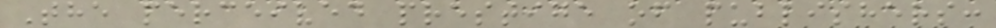The perceived prestige of publishers:
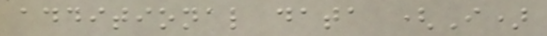additional data (I)
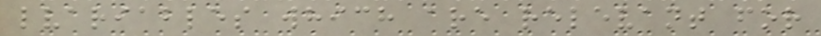lvariables which are relevant for
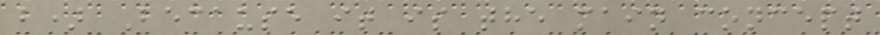b) Because it is the main concept
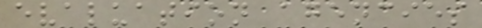evaluation agencies
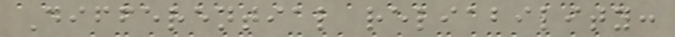Differential reliability:
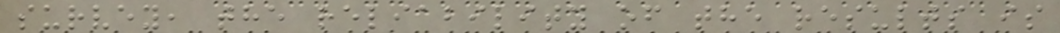survey, the reliability of the results is
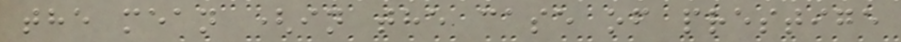the mean (in the case of prestige
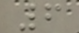6
